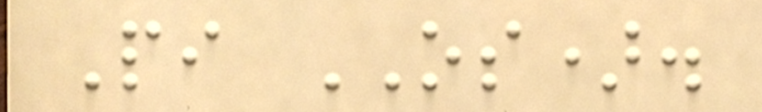Pi OS).
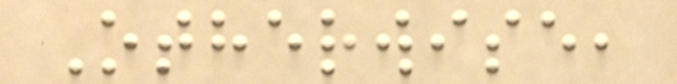Otherwise,
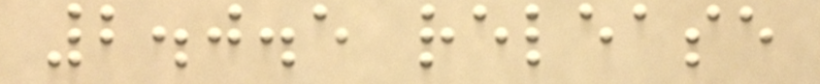2.0.5 release
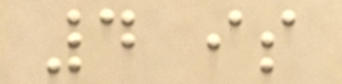4 is
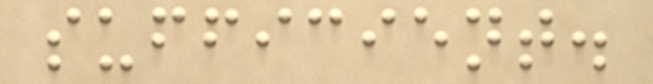sufficient.
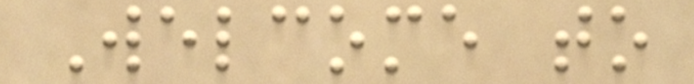Welcome to
